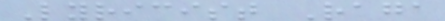Lyricist Raga
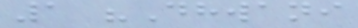1 "Dhwani
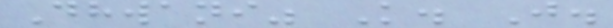Dhwani" K. J.
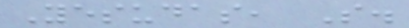Yesudas, S.
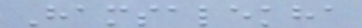Hamsalekha
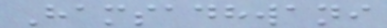Hamsadhwani
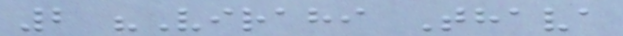2 "Virahi Thava
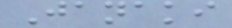Janaki
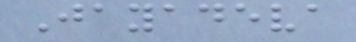Jayadeva
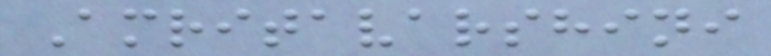Amritavarshini
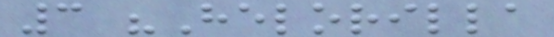3 "Helorilla
